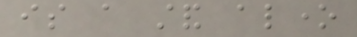is a stand alone
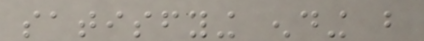satisfying ending but
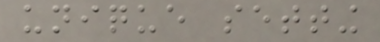unique setting
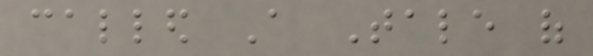called A Tale of
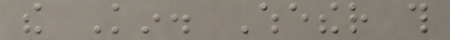the Kin. Whether this
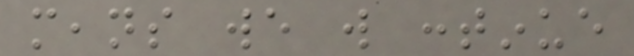means we will continue
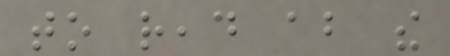to read about the
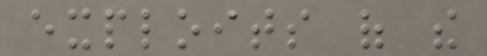exploits of the
